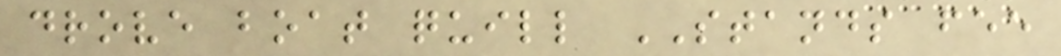drove boat quill STANDS fee
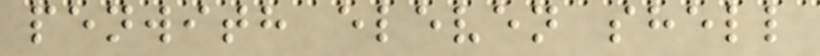penwith eleven shell
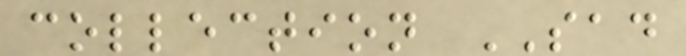collection SAD
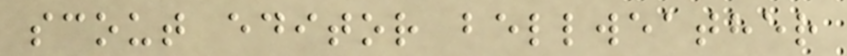scout editor bellweather
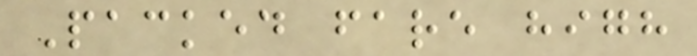Packed fare high
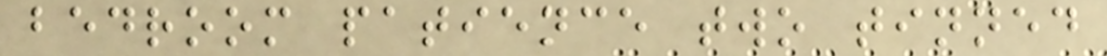bedroom patience two tinned
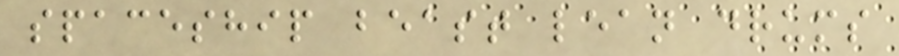spaceship beast lean drums
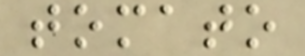tomato
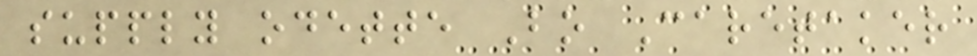supply odette Bo Caretaker
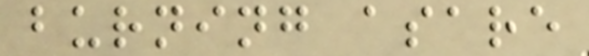burning asare
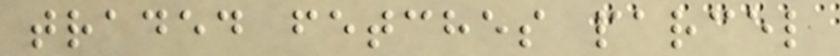traded fetches parcel
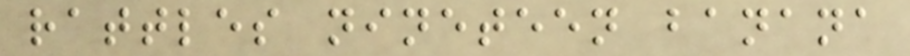rattles nineteen banana
